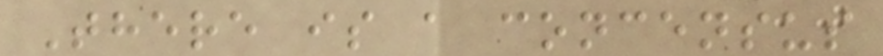There is a concensus
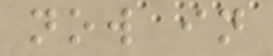now in
